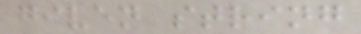given string
